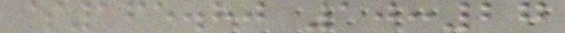$165.80 10:27
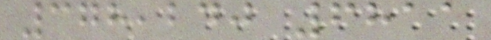378,240 6811
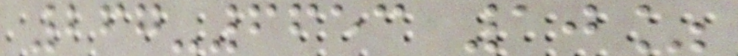267-6653 10%
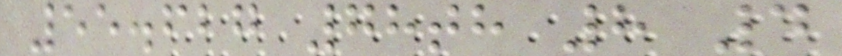55.627 78th 8 4
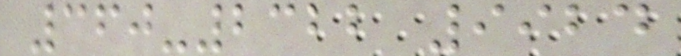360-2322 9924
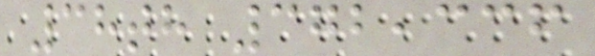38th 372,336
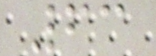63
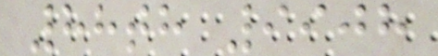88th 9908
